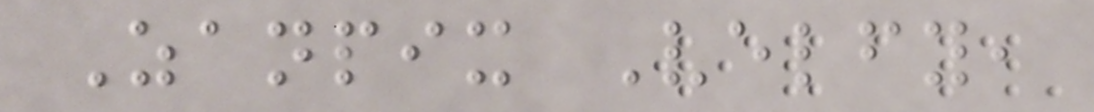Zanpix Velfy,
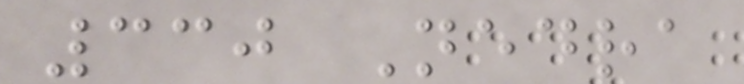330 Nedra
